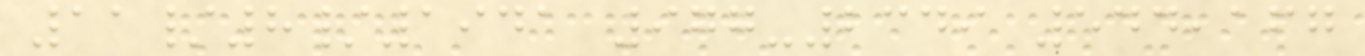11/8/1941 977-2349 544,167
